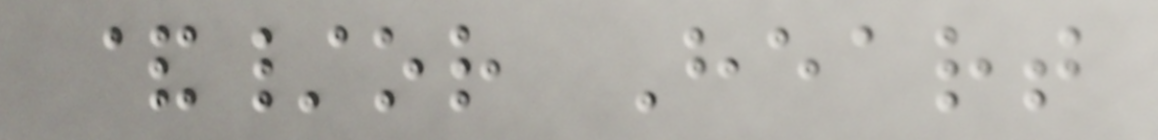&/or Heart
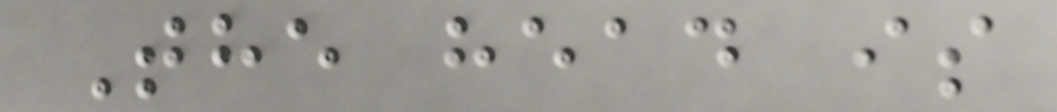The head is
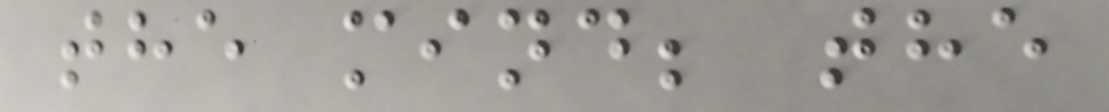the mind; the
